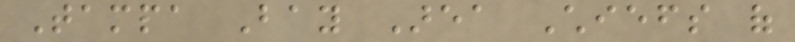Tampa Bay Area Chiefs of
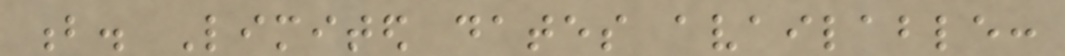b. Limited dates available:
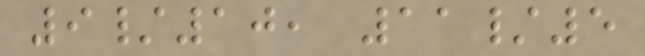9/10, 11/5
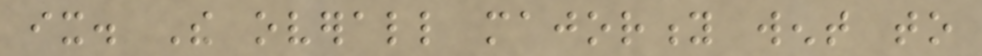ix. The overall majority went to
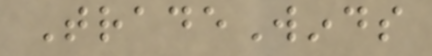TradeWinds
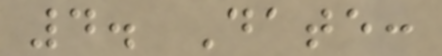4. Date:
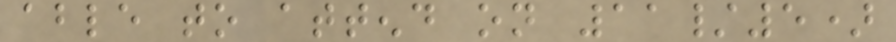able to attend on 11/5)
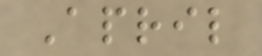April
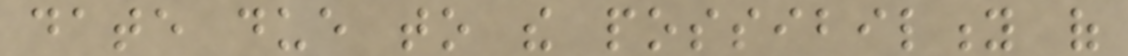date due to the possibility of
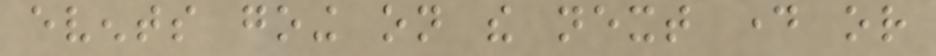events going on the next day or
